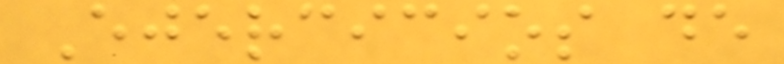Ejercicios de
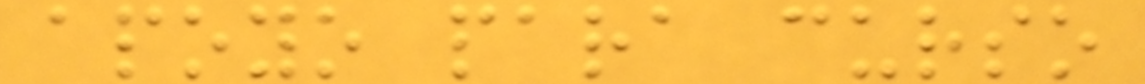apoyo para curso
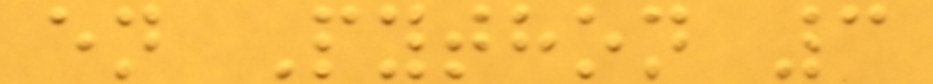en Python 3
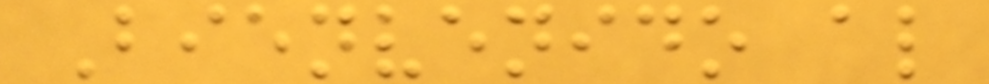Bienvenido al
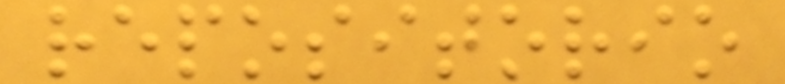repositorio
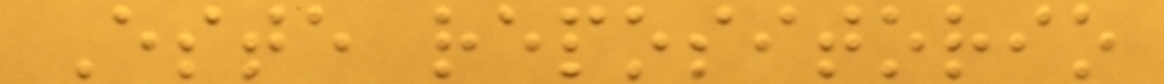Este repositorio
